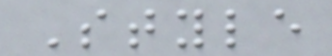Style
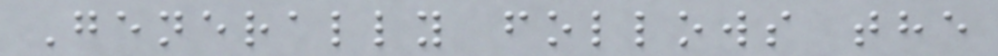Generally follows the
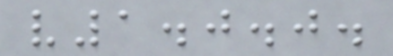v1.0.0.
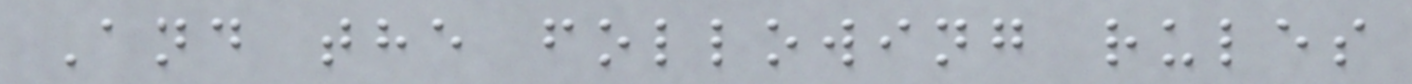And the following rules
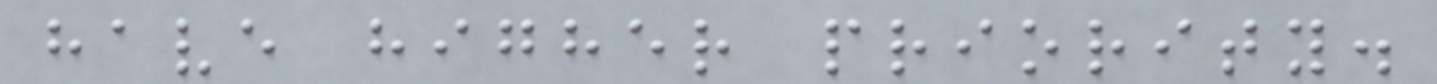have higher priority.
